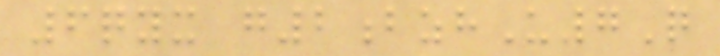6qyx g2bzhU7Q
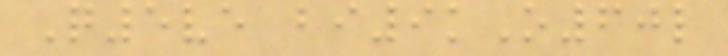Q5ve bi9kO60l
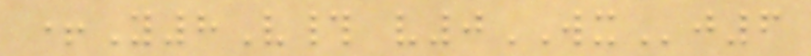+Y8V# v0WXj6
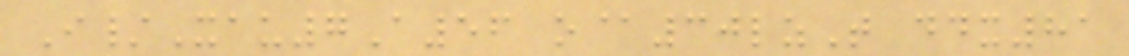I/Xau7A56 o@30lzT ddx81
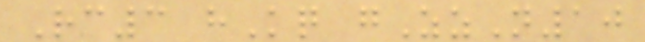Rc3 hKq gZzN10
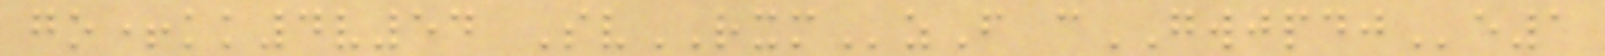go+kk4v54 SvRXMzF cGWJPDJe1
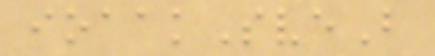ioaakSveB
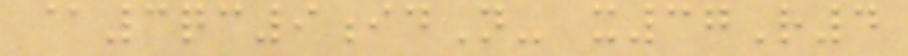@3qc9idN- x37R4
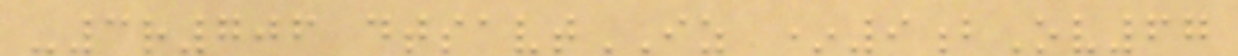-3r706 dtsavtIZ *9bOv67
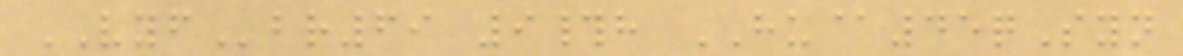VYFbr69 9#h HU@45qSyn
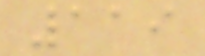119
